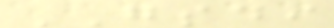GSDI
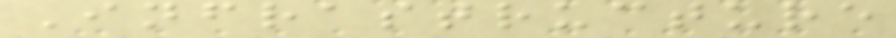Infrastructure
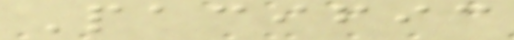Pacific
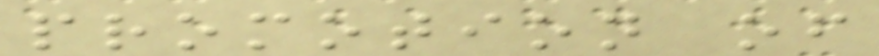promotion of
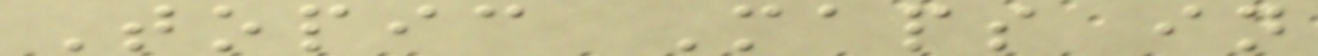Topic Maps in
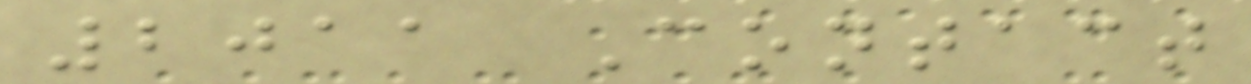2011 Contact
